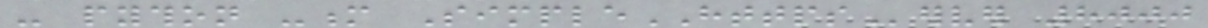- python -m SimpleHTTPServer 8000
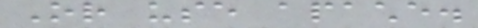Or use apache.
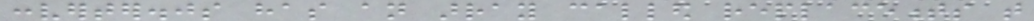converter.js has an array called replacements that
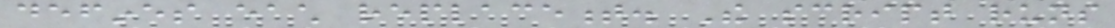defines each replacement. The script runs
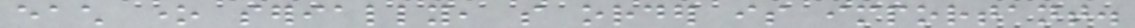each one serially, so order is important.
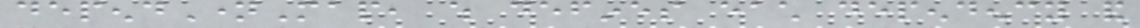dependNameMap, which defines each dependency and
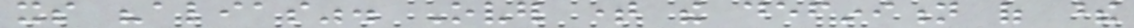its "alias". Over time the definition of these
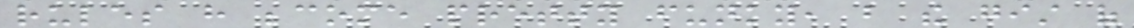rules have become pretty funky, but the gist of
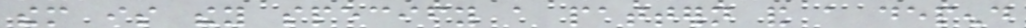them is they specify a pattern and a depend
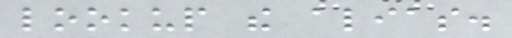lookup the alias.
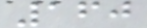160
